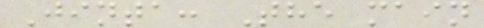Jinta: The main
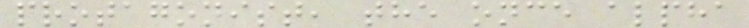protagonist, the once alpha
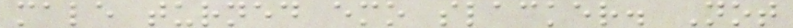male turned emo slacker. Not
